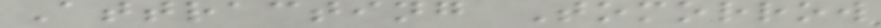Attracting Tomorrow
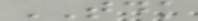TDK
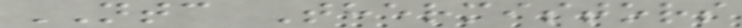NTC Thermistors
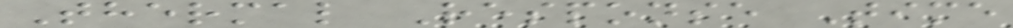Thermal Response Time
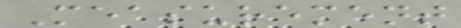Measurement
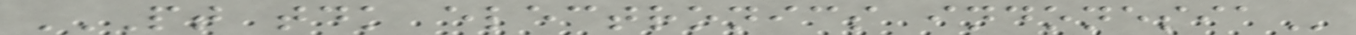PT TDK ELECTRONICS INDONESIA
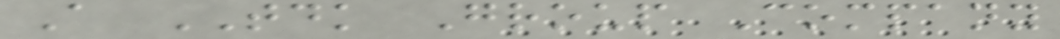A TDK Group Company
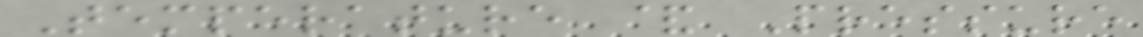Temperature & Pressure
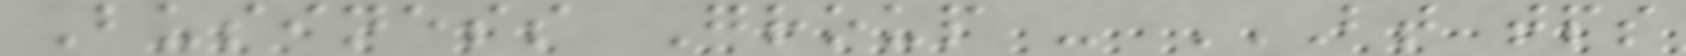Business Group - BT TPS
